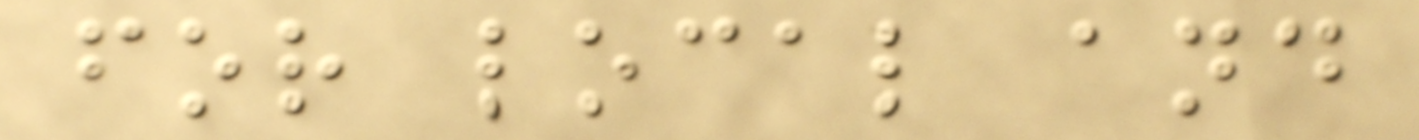for local and
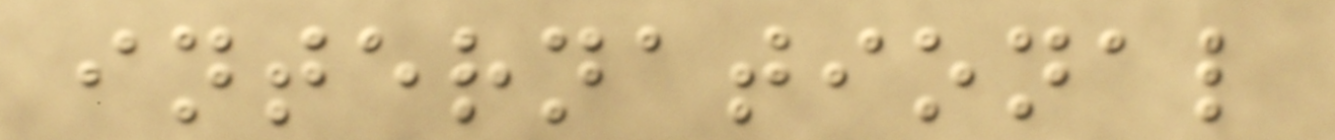international
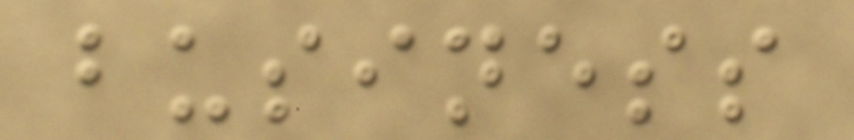business
